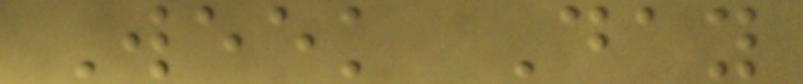Week Day
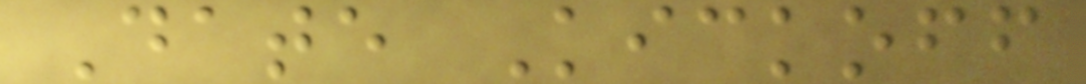Date Kickoff
